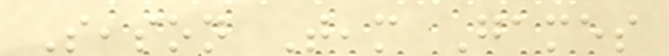Season Team Games
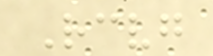Receiving
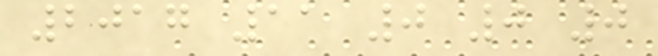2017 11 0 0 0
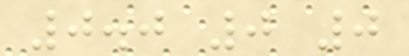0.0 0 0
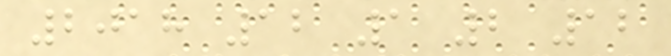2018 12 1 2 12
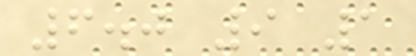6.0 9 1
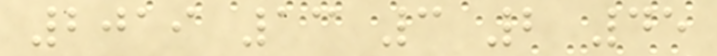2019 13 3 2 45
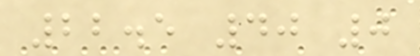22.5 40 0
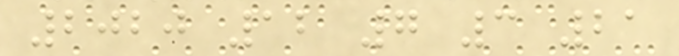2020 12 7 3 21
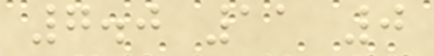7.0 11 0
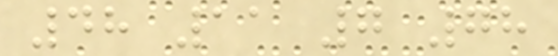48 11 7 78
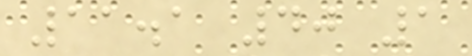11.1 40 1
